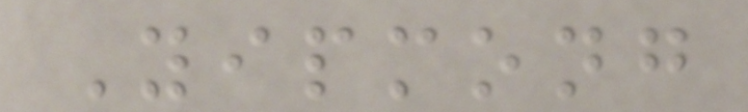Yipmong
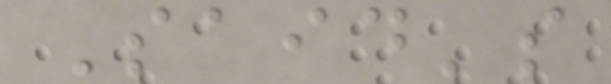Said's
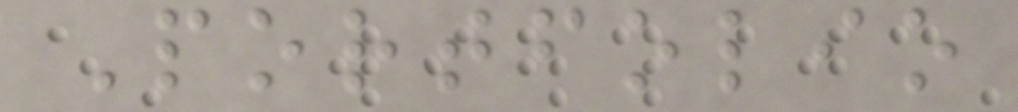Portfolio
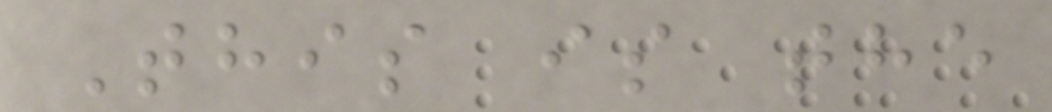This is the
